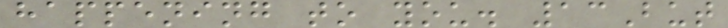happening to you. 13But
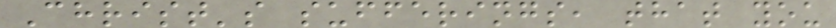Christ's sufferings, that you
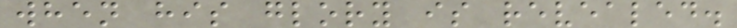when his glory is revealed.
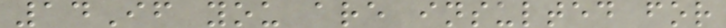14If you are insulted for
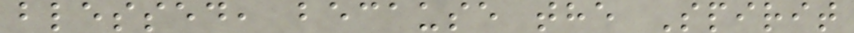blessed, because the Spirit
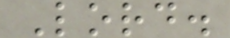Lord.
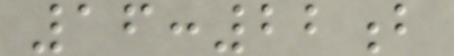16:22b
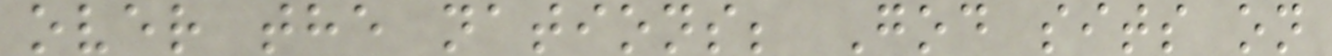over the nations; God sits on
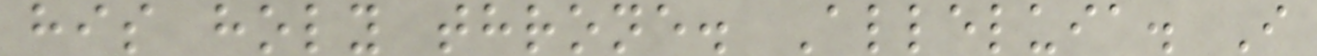his holy throne. Alleluia. I
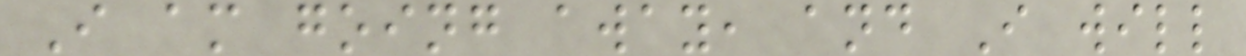I am going away, and I will
